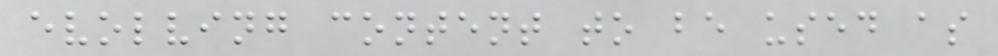evolving content to be used as
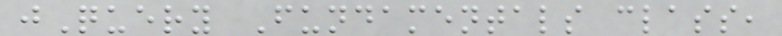jQuery Fundamentals class,
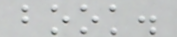book.
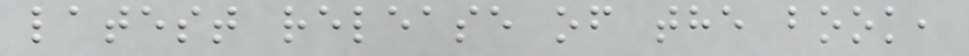latest release of the book,
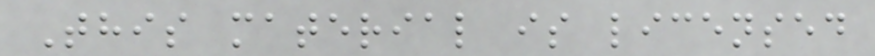This material is licensed
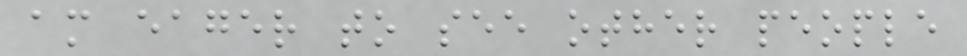am eager to see other people
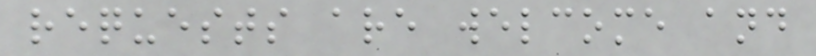requests are welcome and
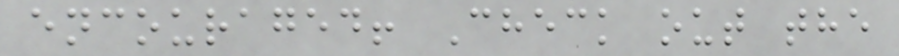encouraged! Check out the
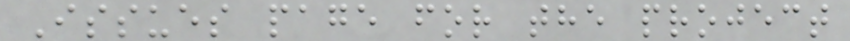Issues page for the project
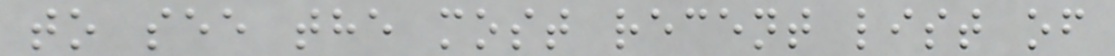to see the most recent list of
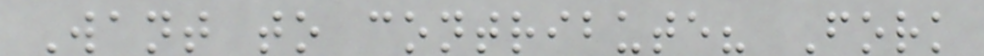Want to contribute? Fork
